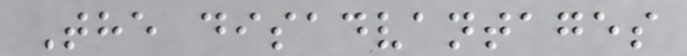The disadvantages
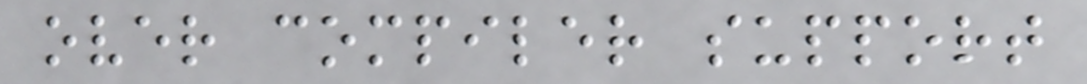over compiler support
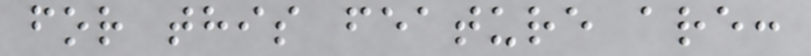for this feature are:
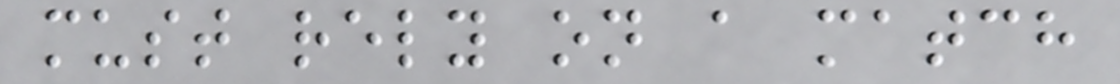must rely on a match
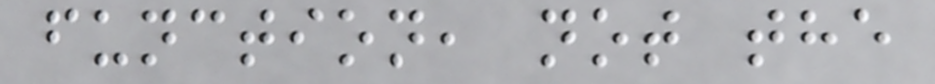function, not the
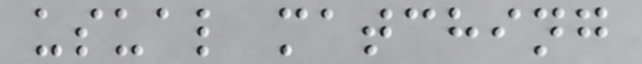usual matching
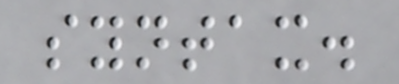syntax.
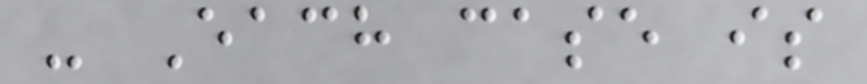- Each case is
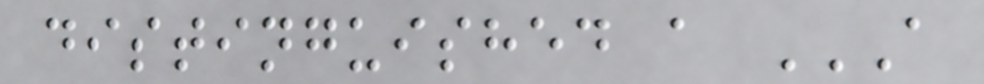distinguished a A
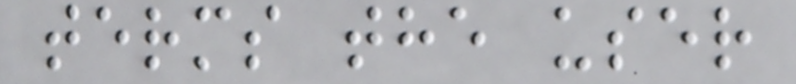terms the user
